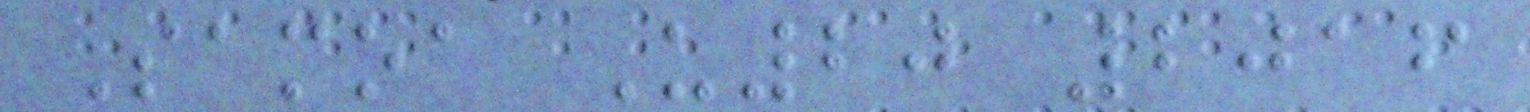Samoa U20 2016
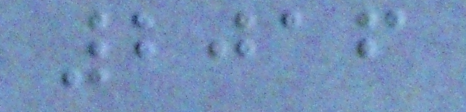2016
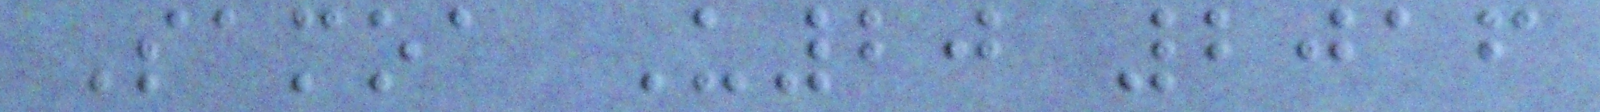Samoa U20 2016
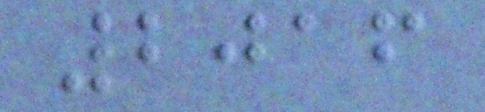2016
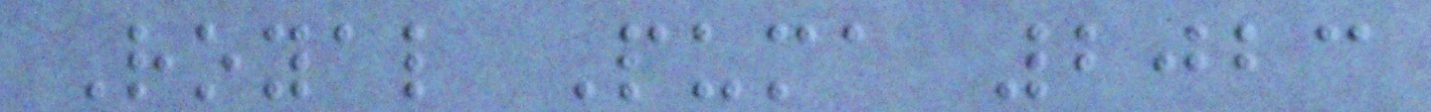Royal Puma 2023
